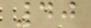40
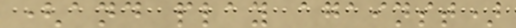(and play against)
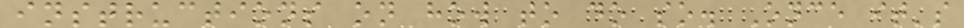instructions on how to do so. Once it's
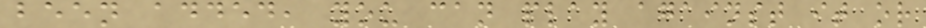been added, you can play against it or
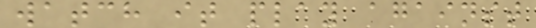watch it play against
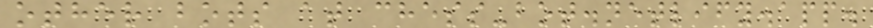other bots at chess-bot.netlify.app.
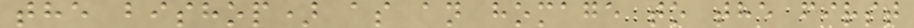the bishop) as an homage to the first
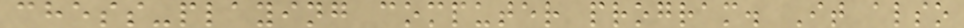chess-playing computer program. It also
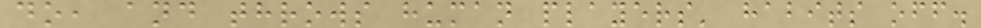do, and throws human players' habits off.
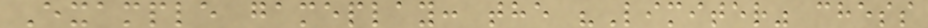Example gameplay: the "Limiter" chess
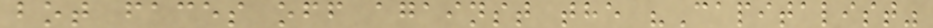bot faces off against the "Capitalist"
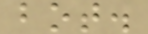bot.
